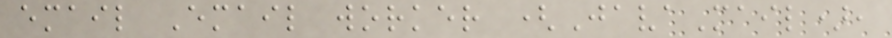email Email worker (JavaMail),
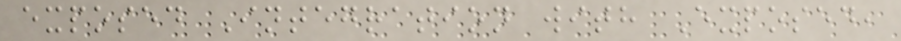exposed Integration with Exposed,
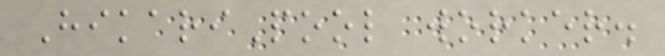HikariPool worker.
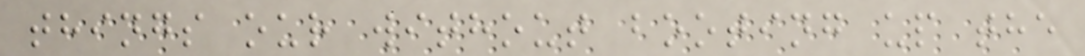things our without booting up the
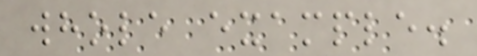whole example.
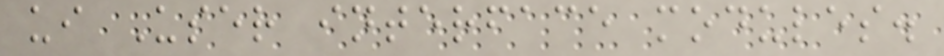ui User interface modules.
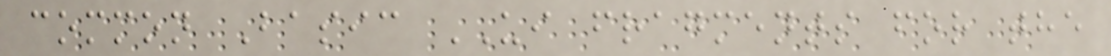common Basic UI fragments for the
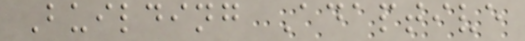Building Adaptive
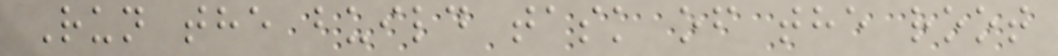Run the build task of the root
